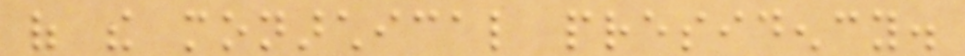of the monarchical presidency.
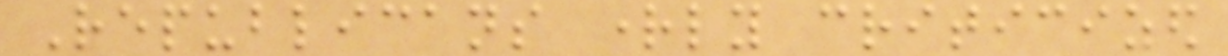Republicans rightly criticized
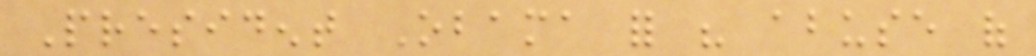President Obama for his abuse of
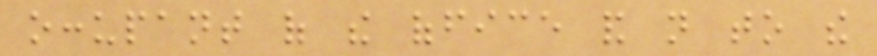occupant of the office and not to the
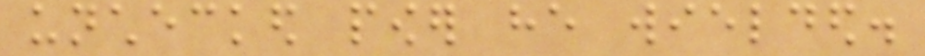unchecked power he wielded.
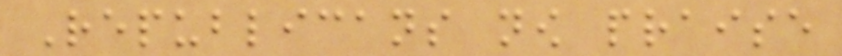Republicans now praise
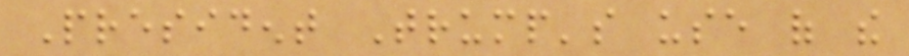President Trump's use of the
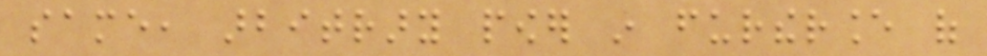same, arbitrary power in furtherance of
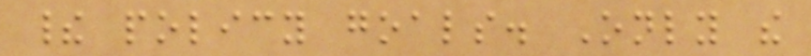their policy goals. Only the
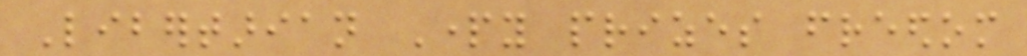Libertarian Party prizes freedom
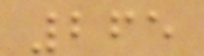265
